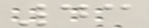43
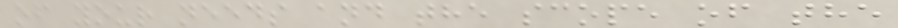of your needs and the scope of the
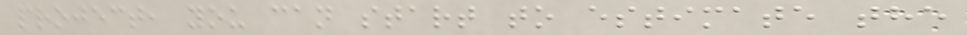project, you can start to estimate the
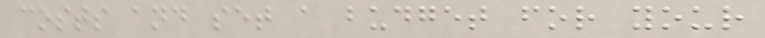costs and set a budget for your
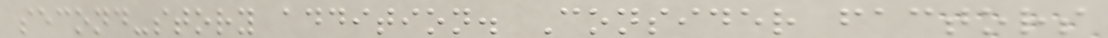second-story addition. Consider factors
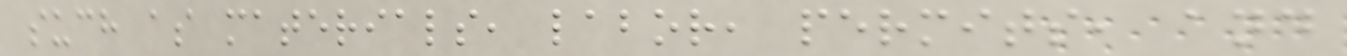such as materials, labor, permits, and
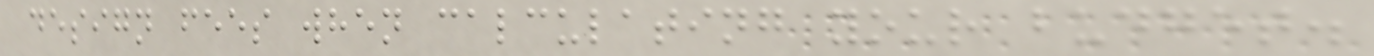design fees when calculating your budget.
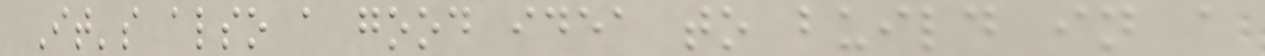It's also a good idea to build in a
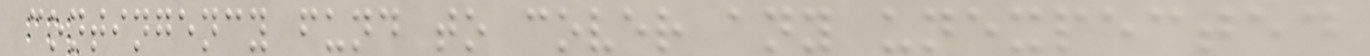contingency fund to cover any unexpected
